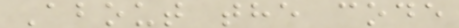About the code
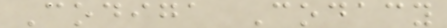Codiga Codacy
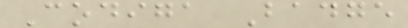Codiga Badge
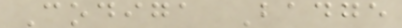Codiga Badge
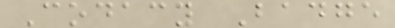Codacy Badge
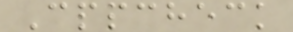Cppcheck
